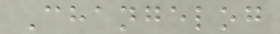Changelog
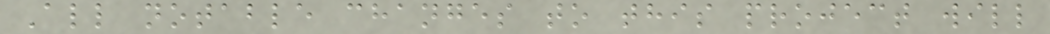All notable changes to this project will
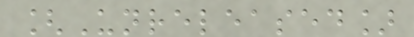[Unreleased]
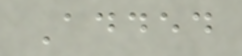Added
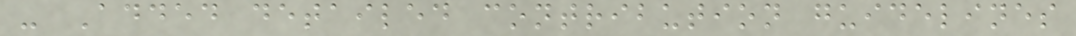- Added detailed contribution guidelines
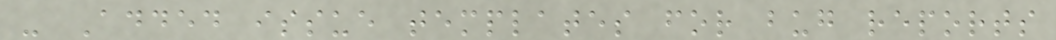- Added issue templates for bug reports
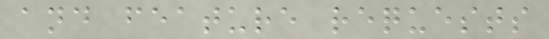and feature requests
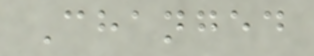Changed
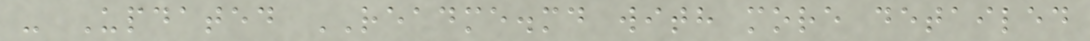- Updated README.md with more detailed
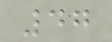47
